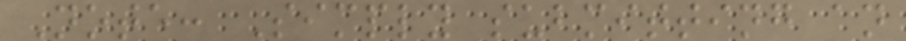Note: Simply submitting an
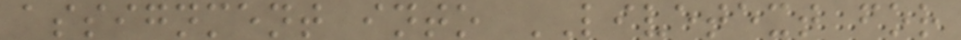assignment into LIVETEXT for
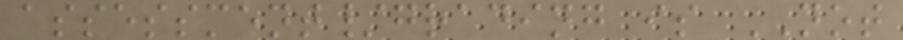assessment/grading is NOT
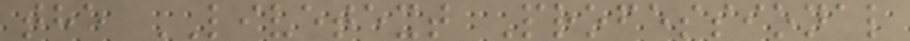the LIVETEXT Professional
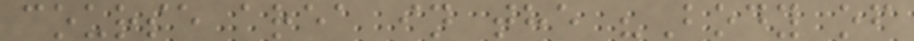course area in the "Body of
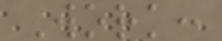Work:
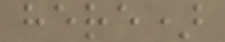here)
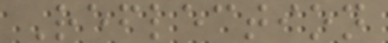Reflection
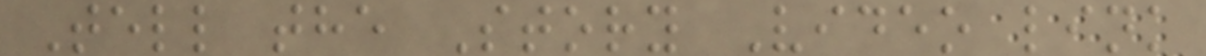Tell the Story Video link
